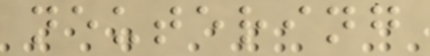neutering
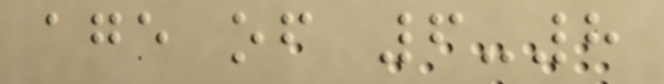age of 6-8
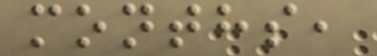months,
